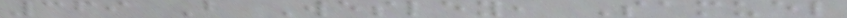369 B Wesley, Samuel
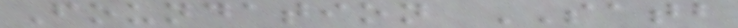Foundation SATB
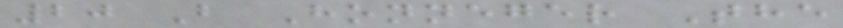20 B Honneger The
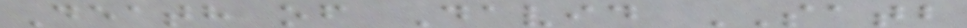Death of David SATB
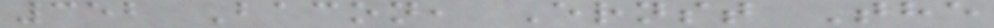352 Bacon, Ernst The
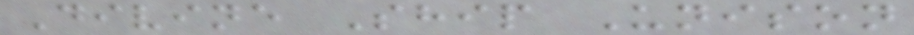Divine Ship Unison
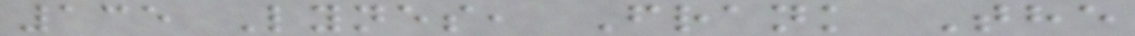135 Lynes, Frank The
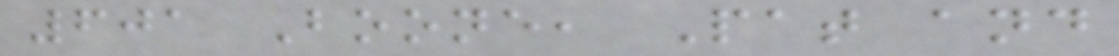601 Boone, Pat and
